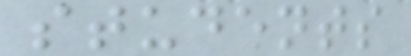students
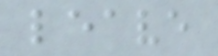leave
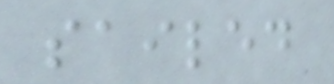sailed
